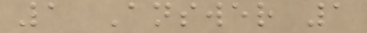1 Answer 1
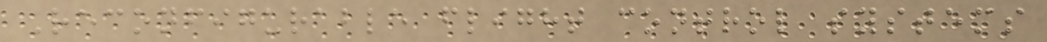Reconfigurable flight control systems
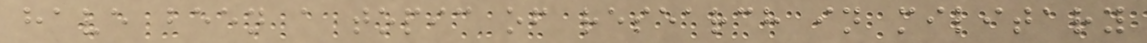have been a topic of research in military
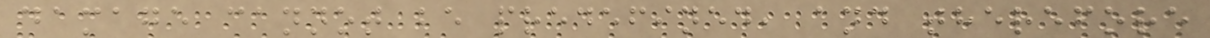damage cannot be predefined, and therefore
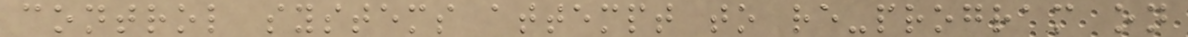control systems attempt to re-program on
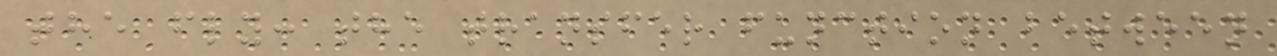the fly: the transfer function between
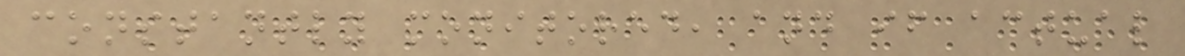constantly monitored, and if actual
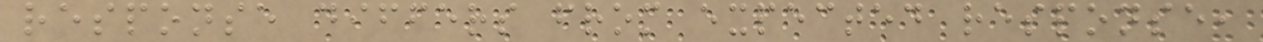response differs from expected response,
